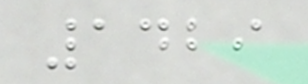1429
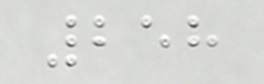258
